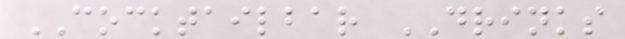COCKTAILBAR DRINKS
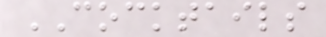COCKTAILS
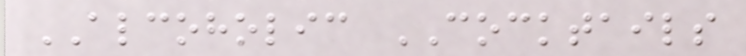ALCOHOLIC COCKTAILS
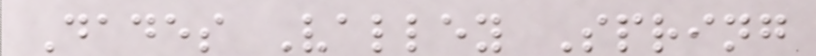Dades Valley Spring
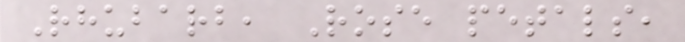Rhubarb, Rose petals,
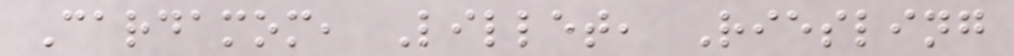Cardamom, Lillet, Riesling
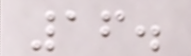16.
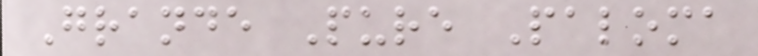Grande Pure Paloma
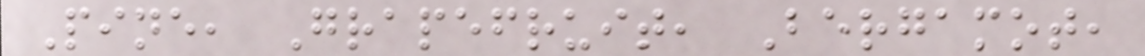Pine, Grapefruit, Bergamot,
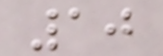10
